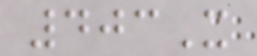403X
